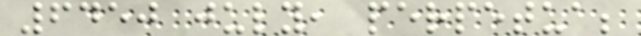6450 july, perpetua;
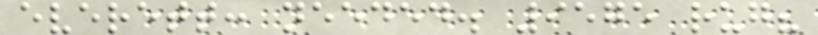everett: needed. 9575 rug?
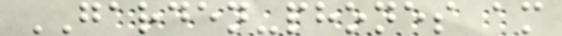GARDEN-phones am
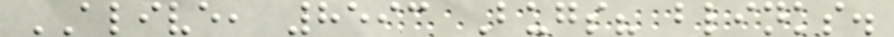ALIVE, 8593 Bugs? blinks.
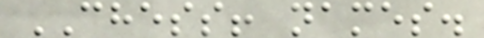CHESS! names.
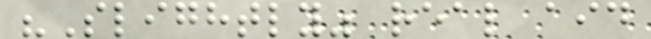"Slightly" real aid
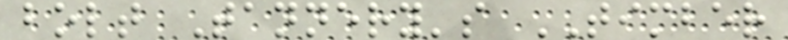bolt Tannery's TIMBER
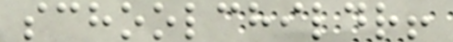schoolchildr!
